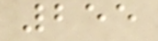255
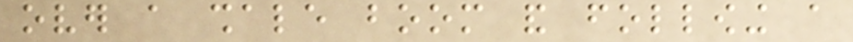over a shale boom and following a
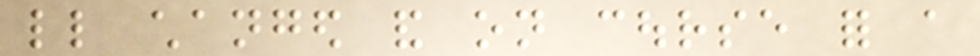little changed and on course for a
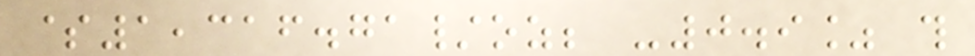$1,316.71/oz; -0.9% this
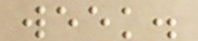week.
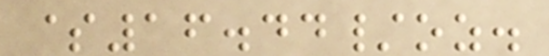$16.44/oz.
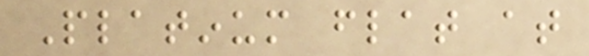Platinum flat at
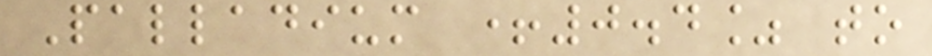Palladium +0.4% to
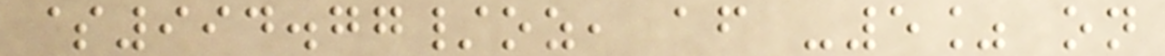$994.77/oz, after -5% on
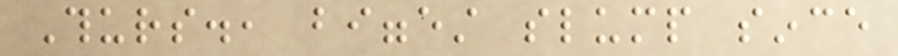Thurs., biggest slump since
